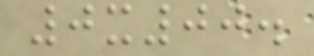0x00.
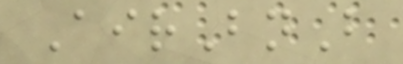AirBnB
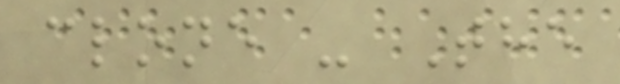clone - The
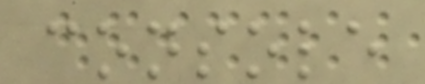console
